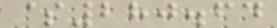$280.64
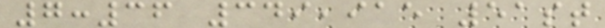7:36 349,915 51st
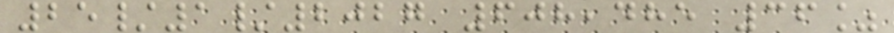25/1/2027 608,485 36%
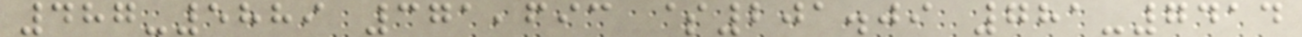487-5889 371,693 $201.09 781-7414
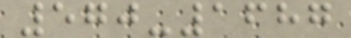570-1687
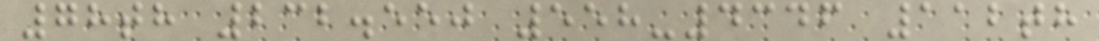78th 232.550 558-4346 112th
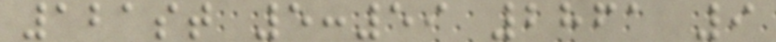121st 5:59 2861 9
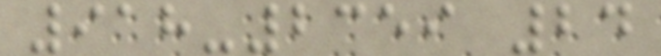918-2359 24
